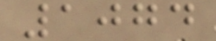1074
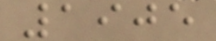1905
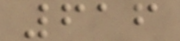616
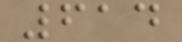614
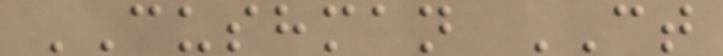CUSHMAN CT
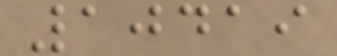10419
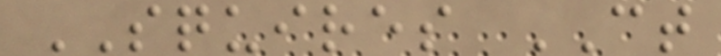SQUIRES CT
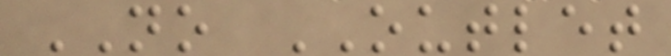NO OUTLET
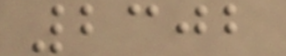2302
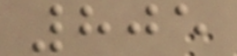805
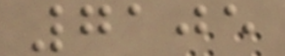7105
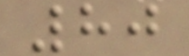80
